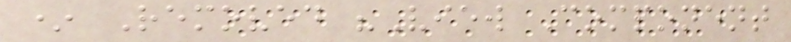* Removed "View Component
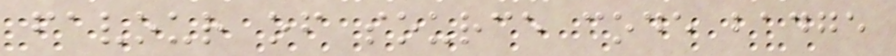favour of source code badge
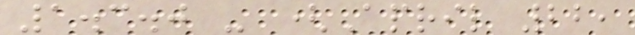1.3.0 - (April 22,
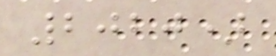2020)
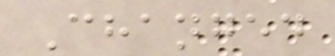Changed
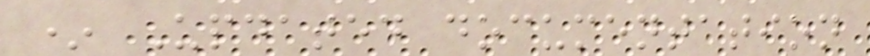* Updated documentation
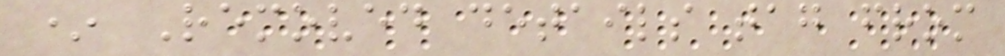* Removed details tag from
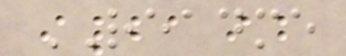README
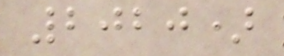2020)
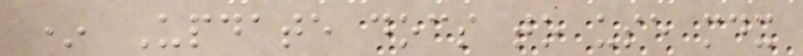* Update docs to use mdx
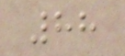88
